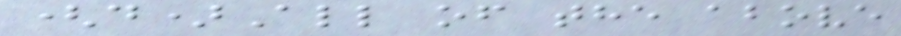(d)All of the above
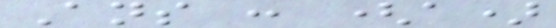Ans : (a)
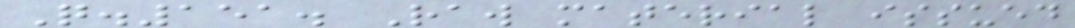Q.151. Raw material issued
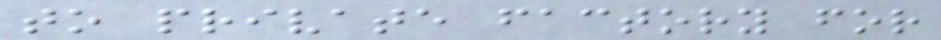to private factory for
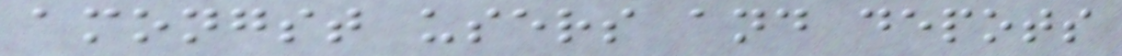amongst users and depots
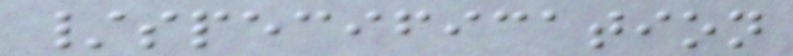/specification
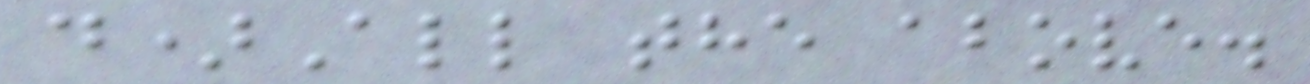d)All the above.
